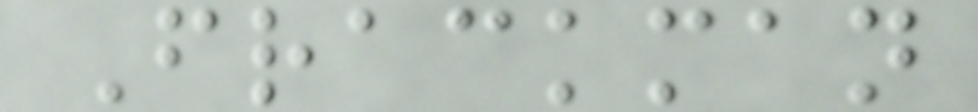Frackman
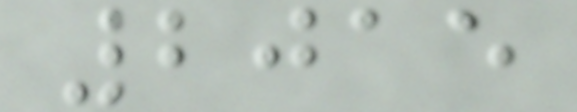2015
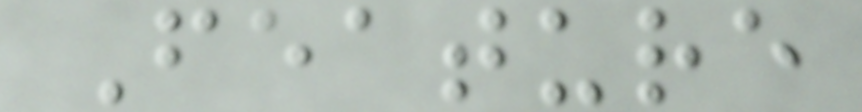Feature
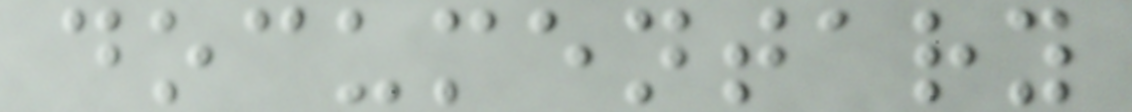documentary
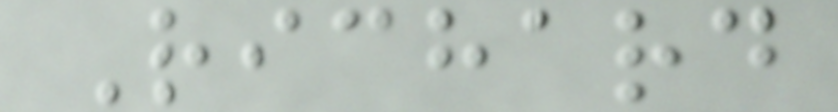Richard
